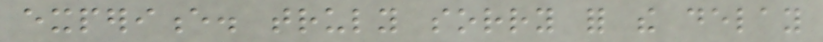experience. truly sorry for the delay
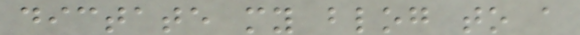dictate my blog to a
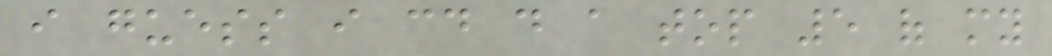i guess i could do a top 5 of my
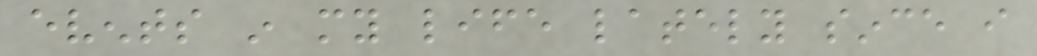events in my life lately since i
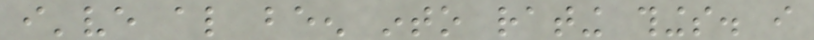i've also been into rating things. i
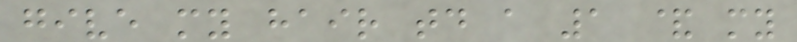give my hair today a 1 & my
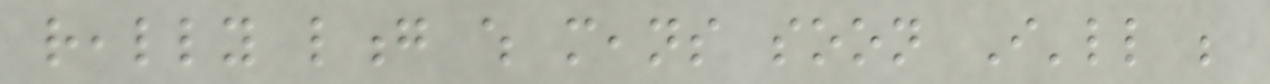really long which means soon I'll be
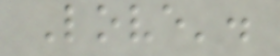Love'.
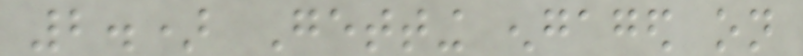2.) Getting engaged on
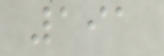191
